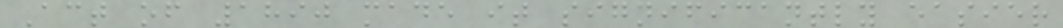Act of 1890 made it significantly easier
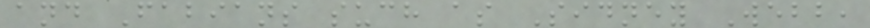and Fabians such as Sidney Webb,
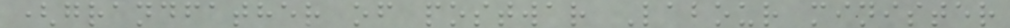(grandfather of postwar Labour minister
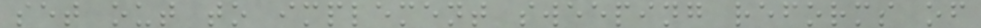set out to implement sweeping reforms of
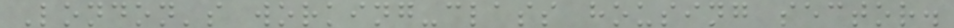London's working-class housing sector.
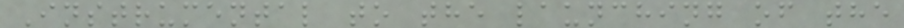Instrumental to the launching of the
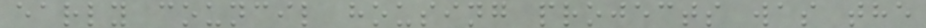early council housing projects was the
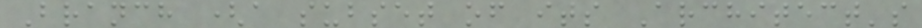Branch (a subset of its Architect's
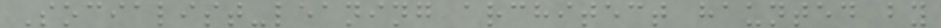Socialist-leaning architect haunted by
